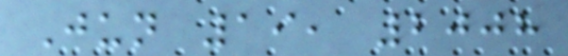Jun 19, 2008
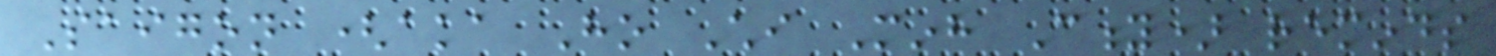Saigon (aka Ho Chi Minh City) reminds
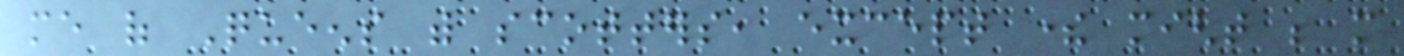me of Queens with scotters, except there might be more
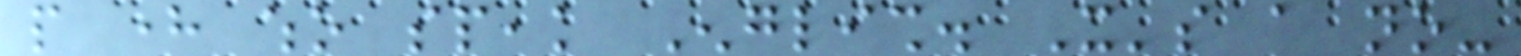people here who speak English. It's a no-
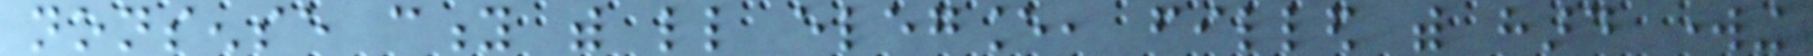nonsense city with little elegance, filled with hard working
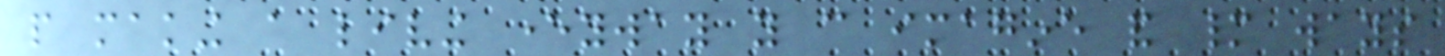people making a living everyway you can imagine and many ways
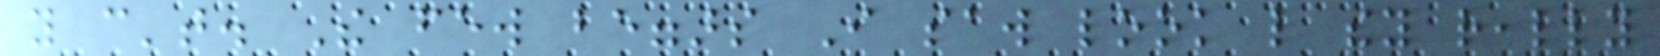you can't. The few beggars I saw look like they really
